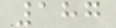187
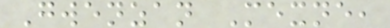Gwenzan Mexne,
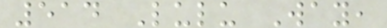514 Lulu Way,
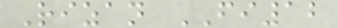Rizan FI12
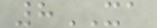8XA
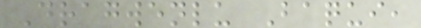Dragwenlu Baqui,
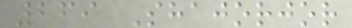269 Shajorjor
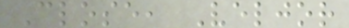Close, Veljor
